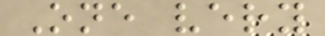One very
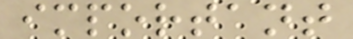important
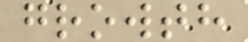growth
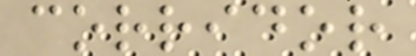corridor
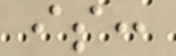is:
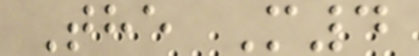The M4
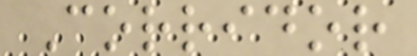Corridor
